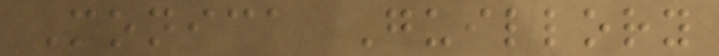Monica Guillory
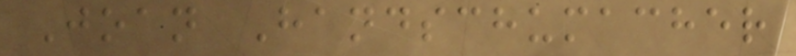Joan Handschumacher
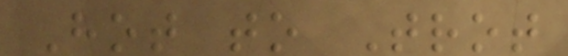Hot to Trot
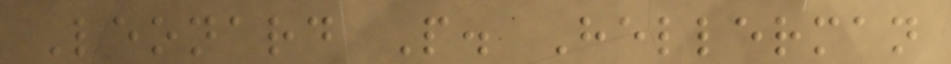Leonard P. Hellerman
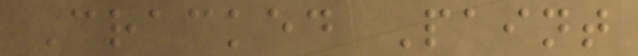Cracked Paint
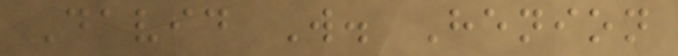David W. Henion
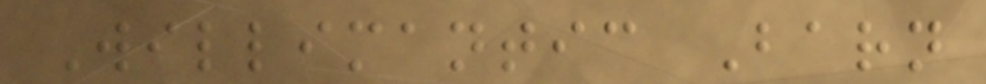Willimantic Barn
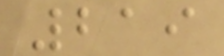219
